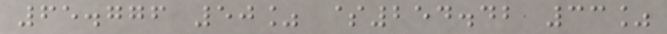65.776 50% $254.42 33%
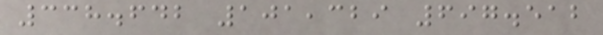338.642 101,329 697.512
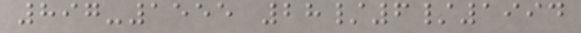897-1555 28/6/1994
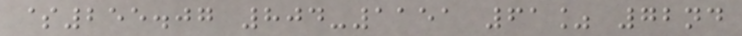$255.07 804-1151 61% 72nd
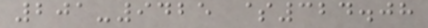201-9425 $324.08
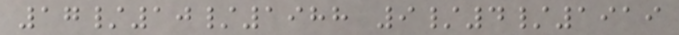17/10/1988 9/4/1919
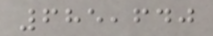685,640
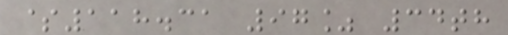$118.31 97% 34th
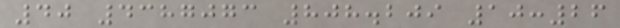40 4387073 808.209 10:26
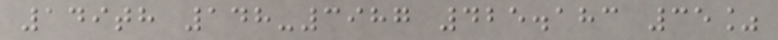149th 148-3987 425.183 35%
